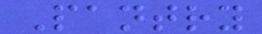Pantry
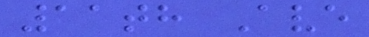11th Ave
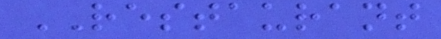RESTAURANT
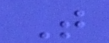T
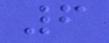6
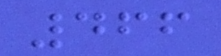466
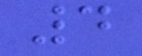4
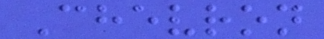Chevron
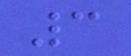3
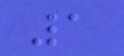1
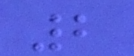2
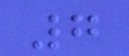7
